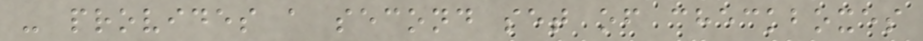- provides a second set of checkboxes
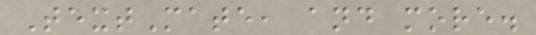TextMate, and more.
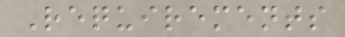Requirements
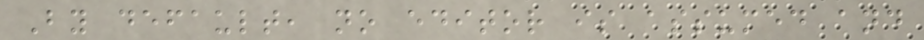By default, no editor is assumed and
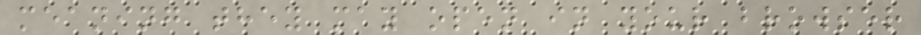meaning they may open in your browser
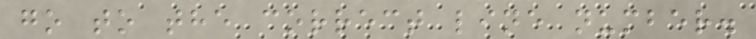go to the correct line number.
